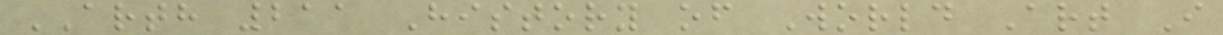ARTH 211 History of World Art I
